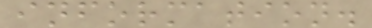information.
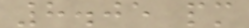8.05 pm
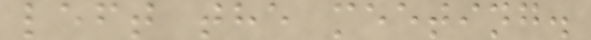left the meeting.
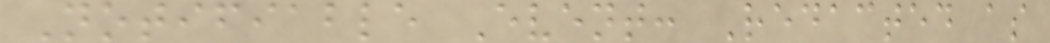Notifiable Event: Redacted as
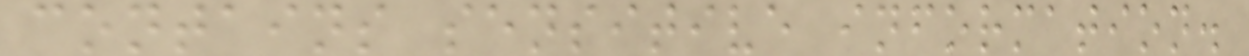contains sensitive information.
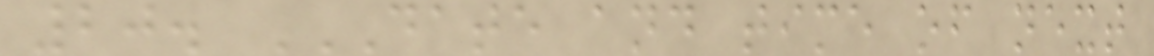20. DATE AND TIME OF NEXT
